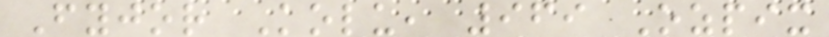Fyjor Kolu, 969 Ozpix
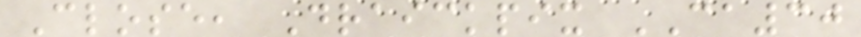Close, Draickpix CA30
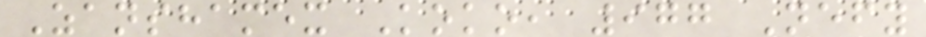Zanshamex Koko, 977 Nefy
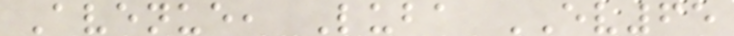Avenue, Luba EV65
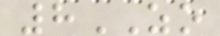8ZO
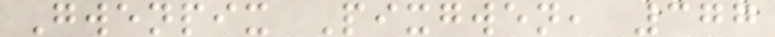Gwenpix Pixgwen, 377
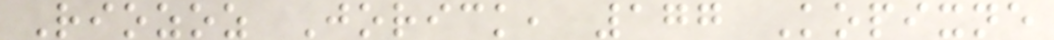Riozoz Jorick, 177 Kopixne
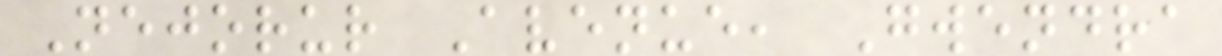Nejorur Avenue, Gwendra
